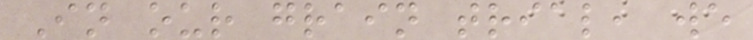In our grain trial, we
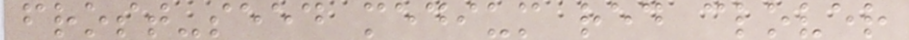frost-seed medium red clover
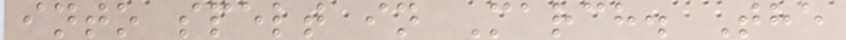into spelt in March. The
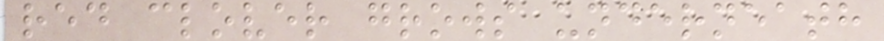red clover grows underneath
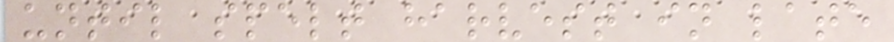until spelt harvest in late
